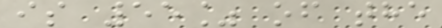is 55% of the
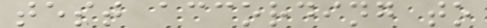test according to
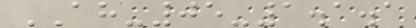AH-05-1.1.1
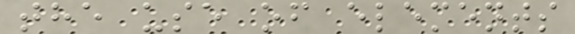the use of elements
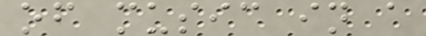of music in a
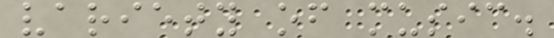variety of music.
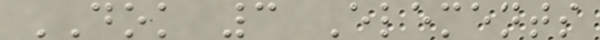DOK 3 Elements
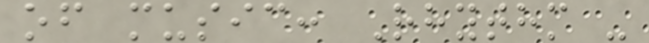of music: Rhythm -
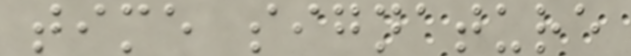time signature
